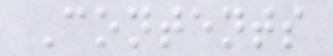Contents
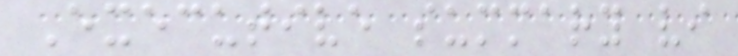Executive summary vi
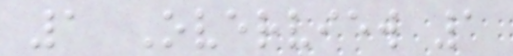1 Overview 1
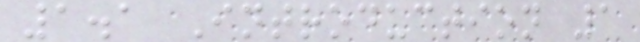1.1 Introduction 1
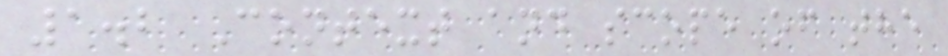1.2 Context and scope of the
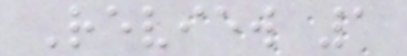Review 1
